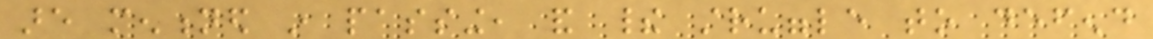are mentioned in passing, and their struggle to defend
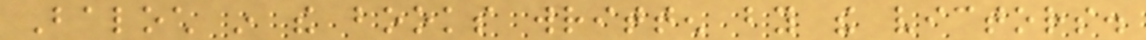Baloch in the books written by the victors.
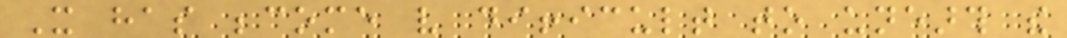It has become very difficult to unearth the
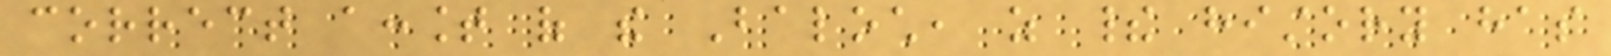correct account of the Baloch, as their history has
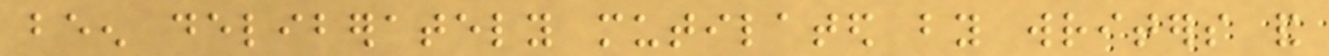been deliberately mutilated by writers and
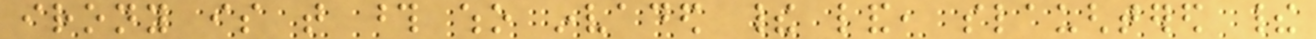irony is that those who invaded their land, slaughtered their
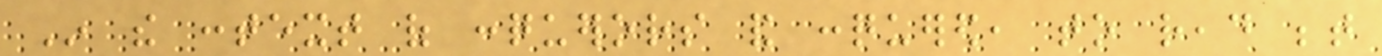In the context of conquerors and conquered, to read between
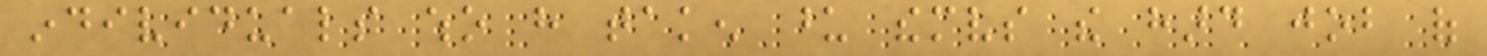individuals who have taken upon themselves the hard job of
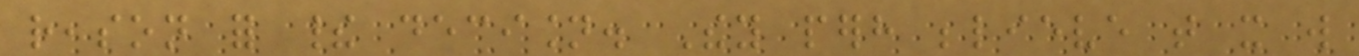reason for their decision. They perhaps believe that it will
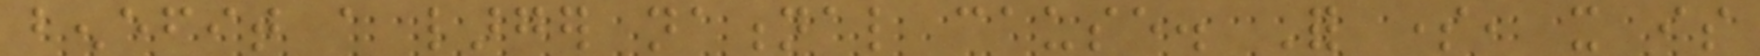benefit a larger national cause. For some, it is
